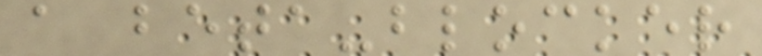a beta-blocker
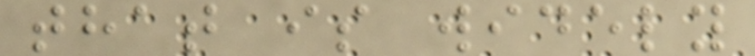that is widely
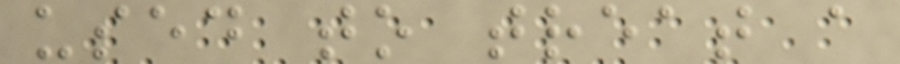used to treat a
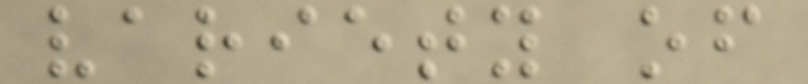variety of
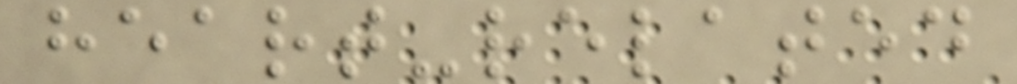heart-related
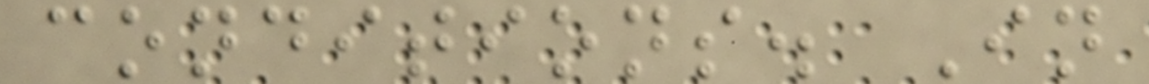conditions. In
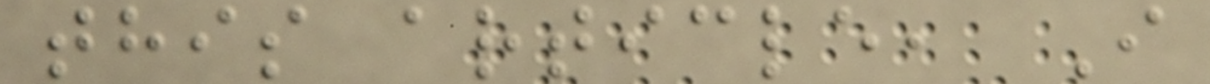this article, I
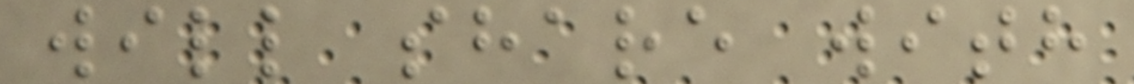will share with
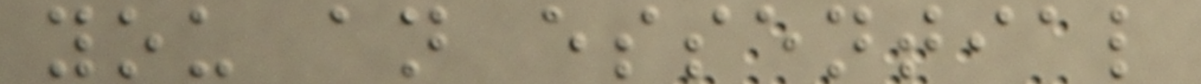you an essential
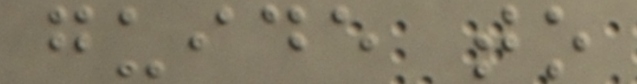guide to
